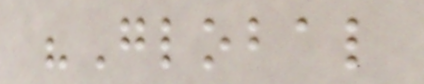"Global
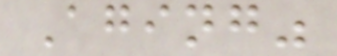Aging"
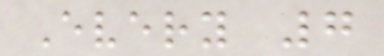Every 7
